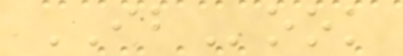IBook
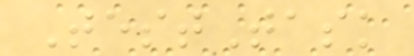TestTask
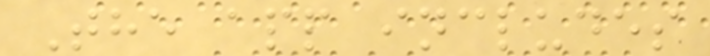The app includes
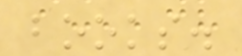books.
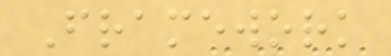Framework
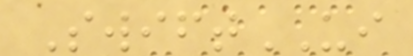SwiftUI
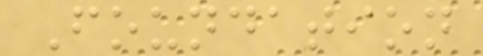Foundation
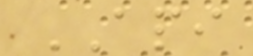API
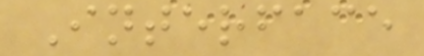Interface
